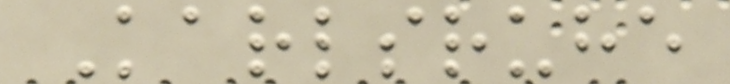Karlsruhe
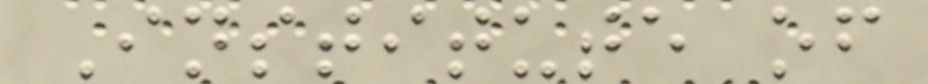Institute of
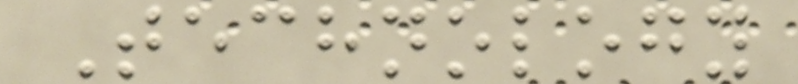Technology
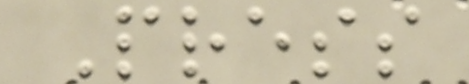Press
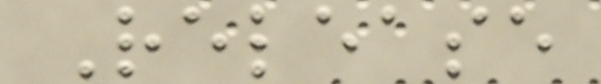Release
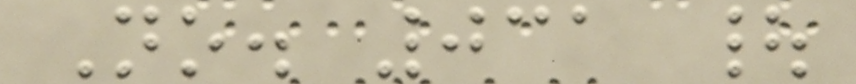No. 031 |
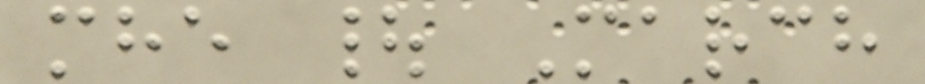mhe | March
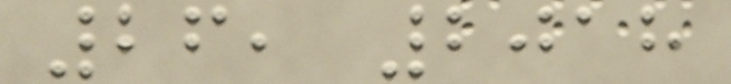26, 2018
